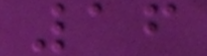16
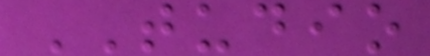TUDIO
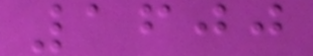1600
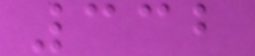332
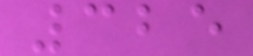325
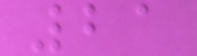21
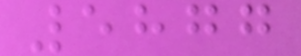5877
